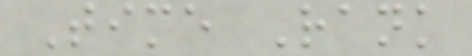Time Rank
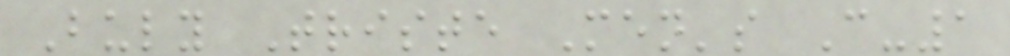Buly Triste Men's C-1
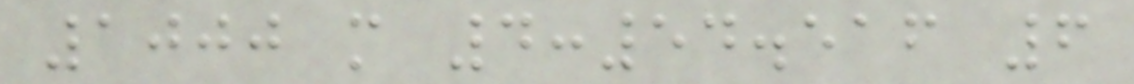1000 m 4:54.516 6
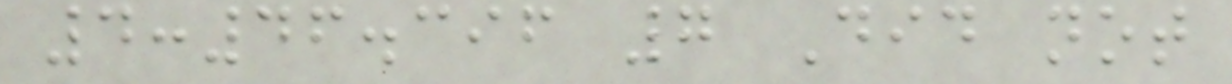4:46.396 7 Did not
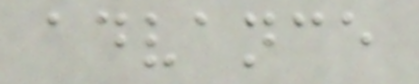advance
